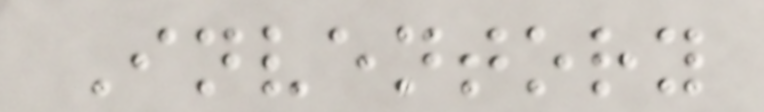Inventory
